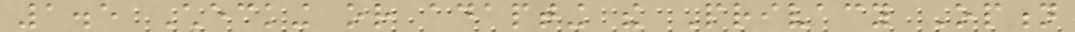1.5 Checking or adapting the Privacy Option
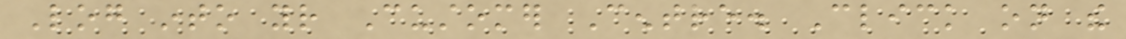Log into your Customer Centre. Click on the
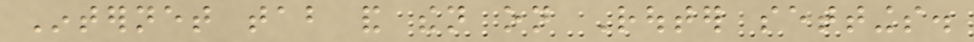Internet tab and then on Router settings.
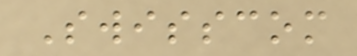Swisscom
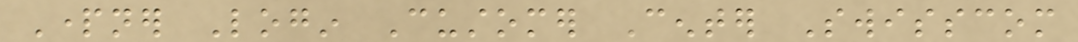Partner Login Customer Center Swisscom
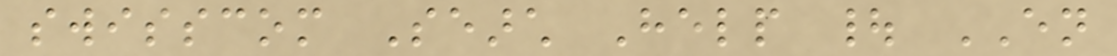swisscom Search Help | EN
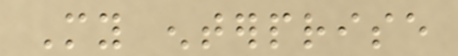My enterprise
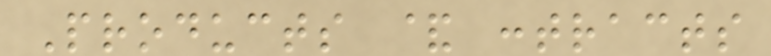Products & contracts
